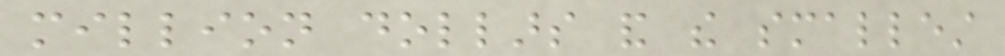million dollars and the smallest
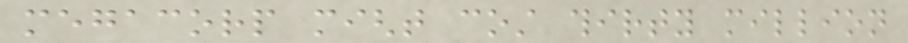megacorp might cost thirty million
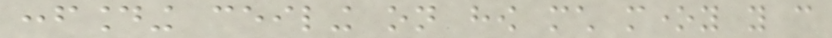confounding ceiling on how much money you can
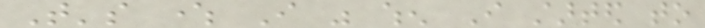That's where I was when I started to
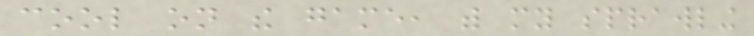cool on the game, with my sprawling
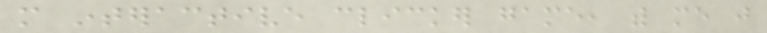more interactive clicker game, with me just
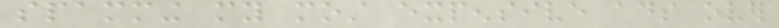spamming my most expensive ads over
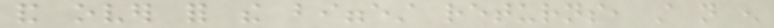and over for the biggest returns, still not enough
